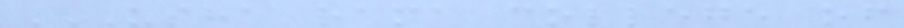USHA RAMA COLLEGE OF
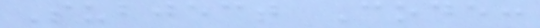Subject Code:
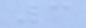3
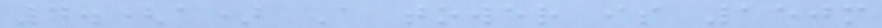4.(a) A tower is 150m
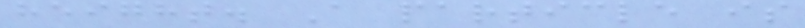height. A particle is
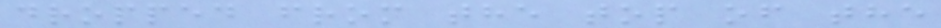dropped from the top of the
